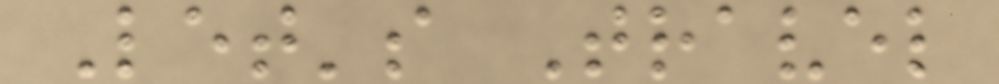Let's Travel
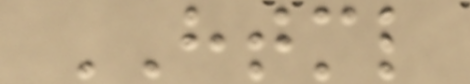HTML
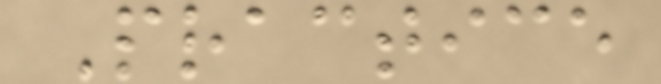Practice
